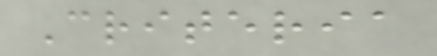Criteria
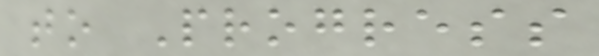to Progress
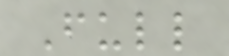Full
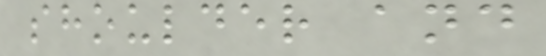shoulder and
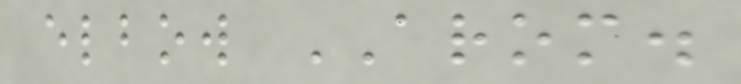elbow AROM.
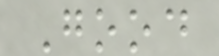Good
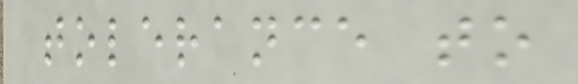tolerance to
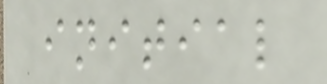initial
